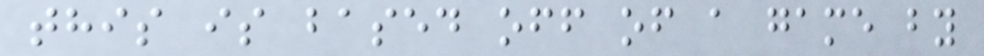this is based off of a game by
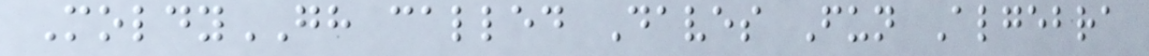MoldyGH called Daves Fun Algebra
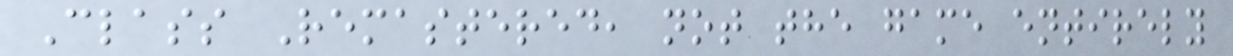Class Remastered, not the game entirely
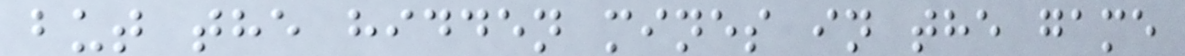but the hidden mines in the game
